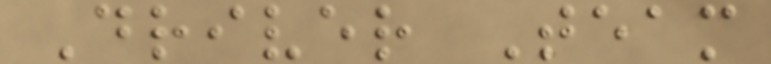Driver Team
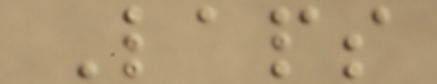Laps
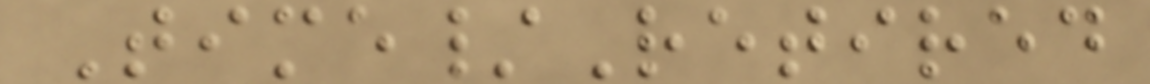Time/Retired
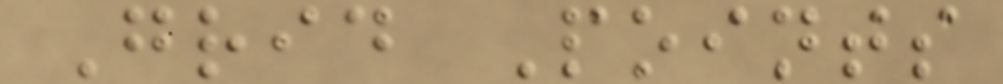Grid Points
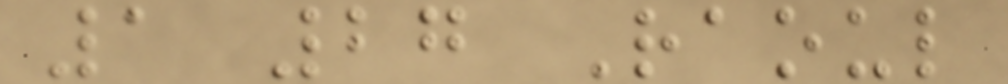1 27 Raoul
